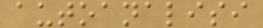autoanalisi
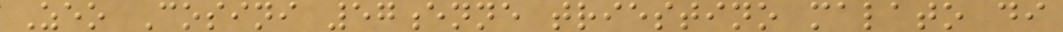Zeo Cosini 57enne triestino malato di
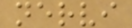nervi
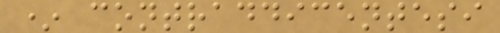* contraddicentesi
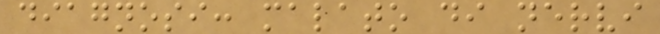diagnosi: malato di nervi
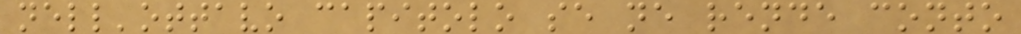nell'ottavo capitolo se ne rende conto
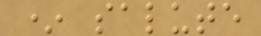* salute
